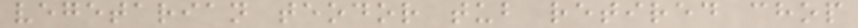vegetarian teodor tub retired chop
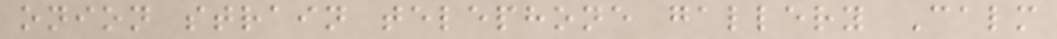onion strain telephone gallery Calm
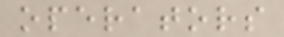operators
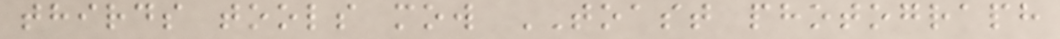thirds tools mow TOAST photograph
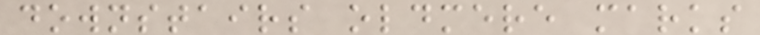downstairs oldmere marks
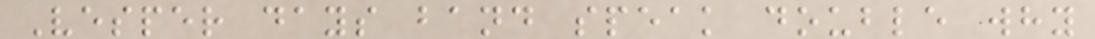Vesper days band speak double why
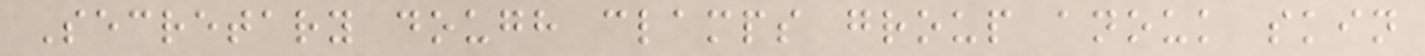Secretary dough clamps group anouk skin
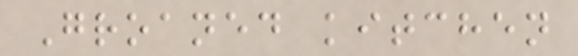Groaned kitchen
